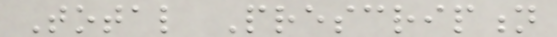Total Prescription
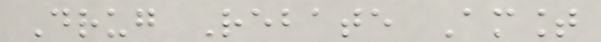Drug Rebate Amount
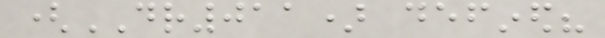(DR011) defined?
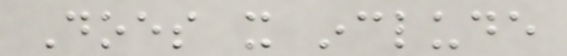Does it include
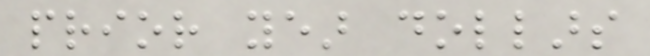prior year dollars
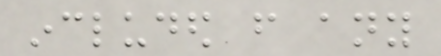included from any
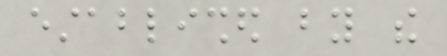established by the
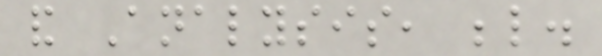and Analysis, below.
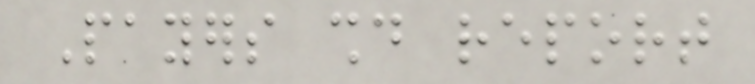Payers should report
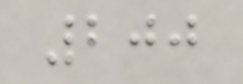200
